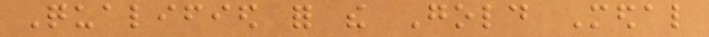Qualified for the Gold Medal
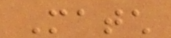Match
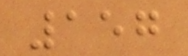157
